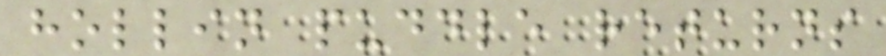hollin puddle returns
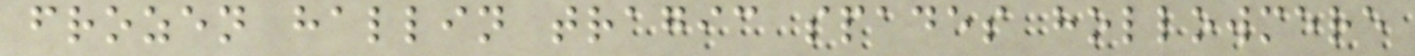frozen hallin tragic spades hollowmere
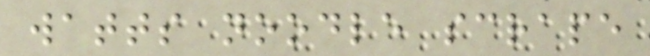watts noodle scrape
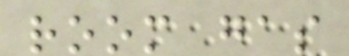room gas
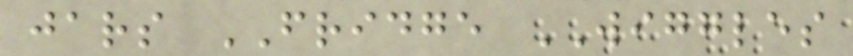jars FRIDGE WIGGLES
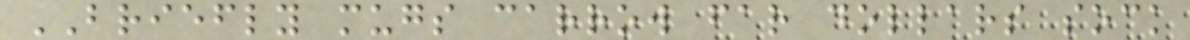BRIEFLY mugs carrow far dollars sock
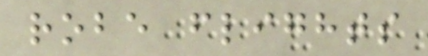robe flights
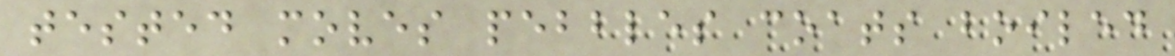tested moves pebbles coats boiled
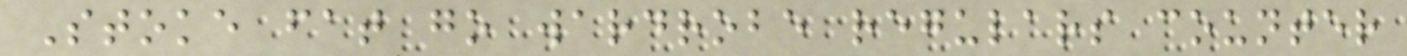Stoke fat go wardrobe regulars counter
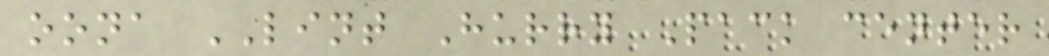oona LINT Hurry Pack center
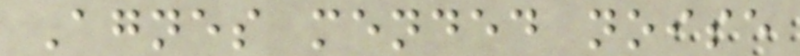Agnes mended noise
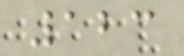123
